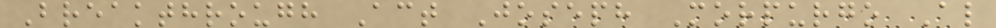Breakthrough Act Joseph Morpurgo Al
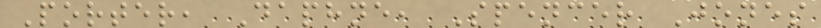Porter, Daphne, Spencer Jones
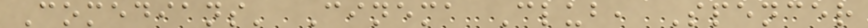Comedians' Cinema Club, Spencer
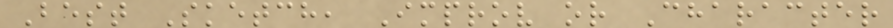Best Sketch, Improv or Character
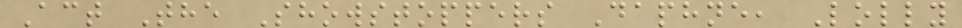Act The Showstoppers Daphne, Lolly
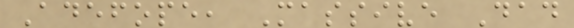Adefope, Massive Dad
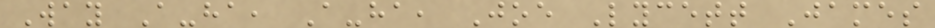Way A-ha, A-ha, Joe Lycett James
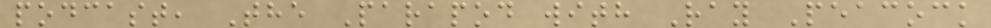podcast, The Parapod with Ray Peacock
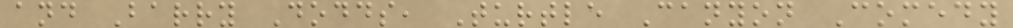and Barry Dodds, Turtle Canyon Comedy
